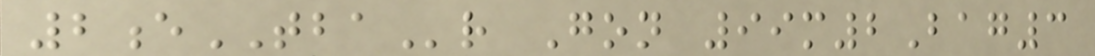2eTBAr Gon 99m2Bag3
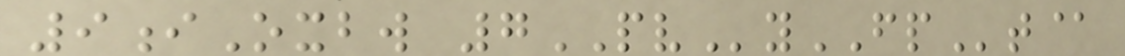9iOxbw 7PVyFPt@
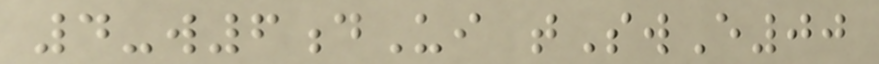4-w6dUi tSwE00
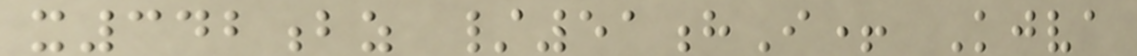x342bz /51hI+ Kjva
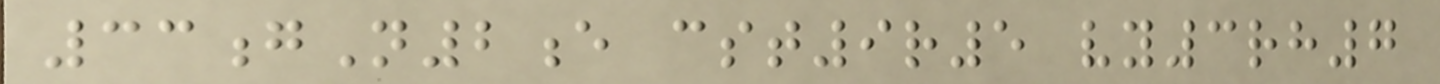33gN2e cst9r5 vy3rh7
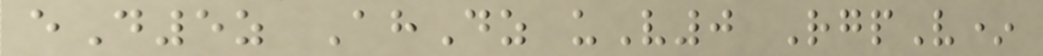eD5z AhDz uV0 RgpV*
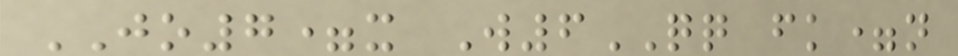JO7=x W6QQ fk=n
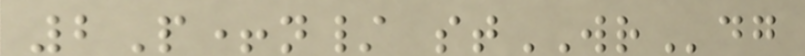2P+n/ stWRdg
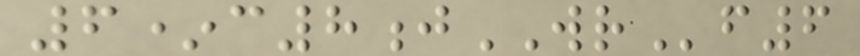6*c8jWRf6
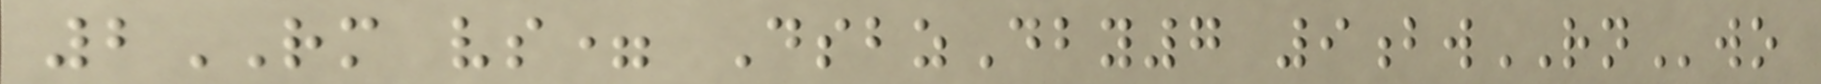2RM vs= DsbzDby7 9bwRNwo
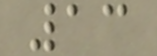13
